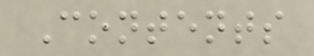Contents
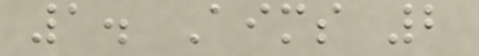1. Aims 2
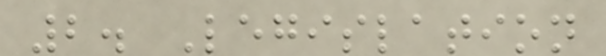2. Legislation
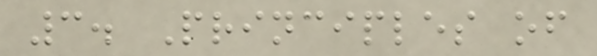3. Principles of
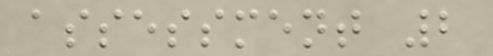assessment 2
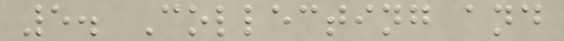5. Collecting and
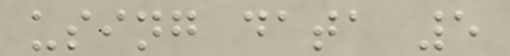using data 5
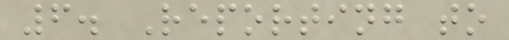6. Reporting to
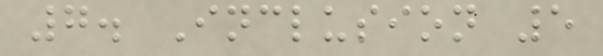7. Inclusion 5
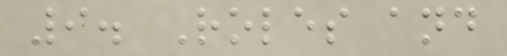9. Roles and
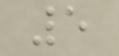5
